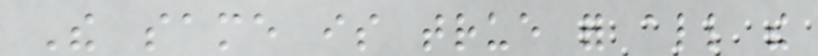The same is true for all the
